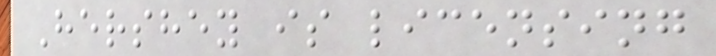Hershey is licensing
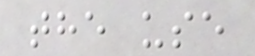the use
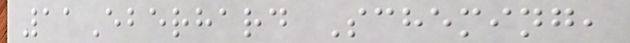11Eberhard Scheming,
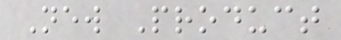New Product
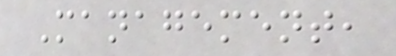Management,
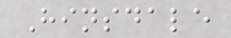Hinsdale
